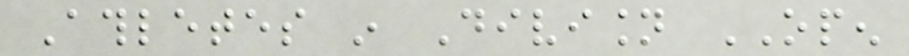Athletes in Division OPEN
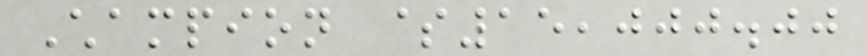Champion $15,000.00
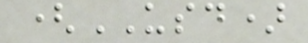(USD)
